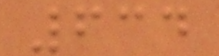634
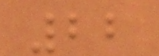22
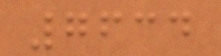7634
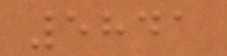5841
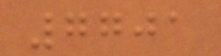7701
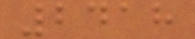2418
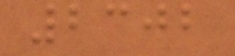2302
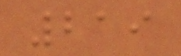219
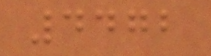4472
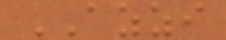AZZI
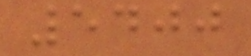5400
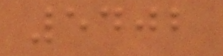5402
